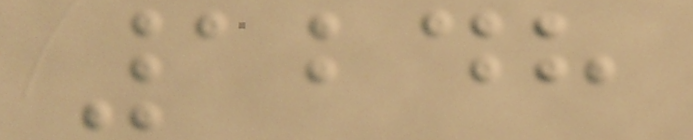1248
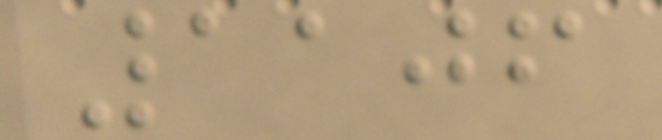1106
